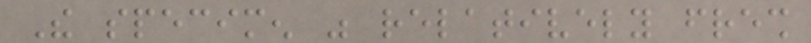The specimen was relatively fresh
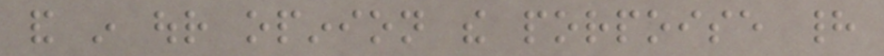and in our opinion the porpoise had
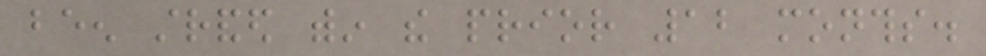been stranded within the prior 12 months.
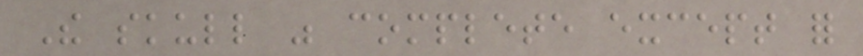The skull was complete except for
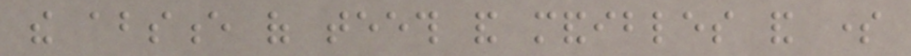the absence of teeth and mandibles and some
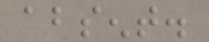absent.
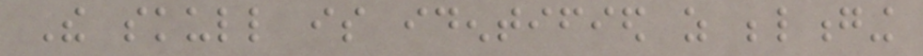The skull is identified as belonging
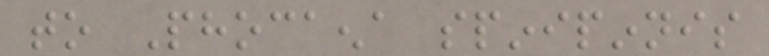to Phocaena spinipinnis
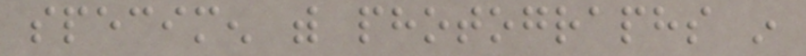specimen with photographs in
